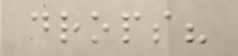drops?
